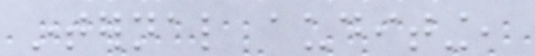internal auditing,
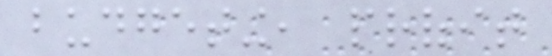budgeting, profit
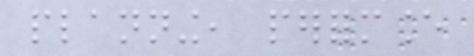planning, performance
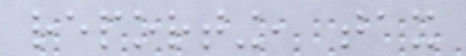reporting, tax
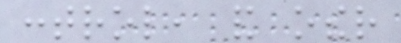control, and other
